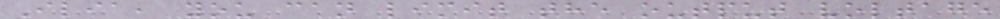Ilia, you can limit the output voltage
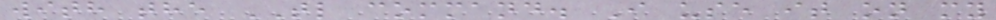with the TL command. I use it on my
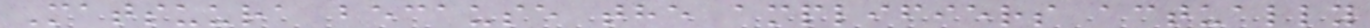Matsuura because the amplifiers actually
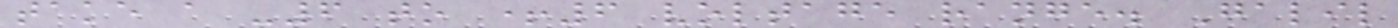take a -6 to +6 voltage range. Galil
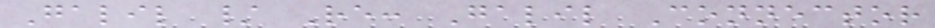Galil / Re: Galil Connector
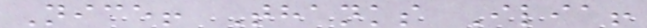Nice! Thanks Ilia!
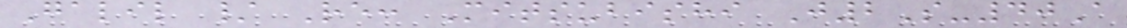Galil / Re: Mitsubishi J2S-40A
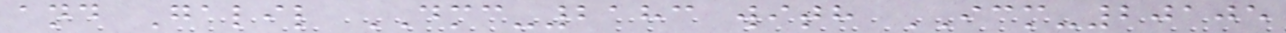and Galil DMC-2183 with ICM-20105
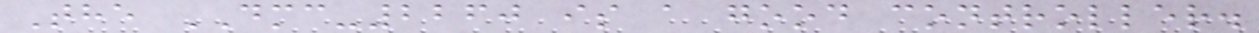The DMC-2260 is a good controller.
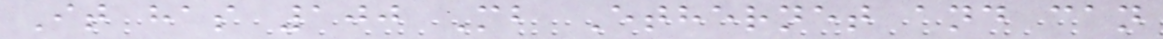It has 100 Mb Ethernet and can
